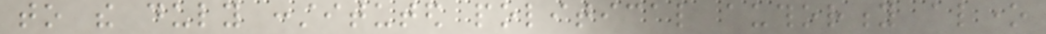to the duly constituted political authority alone
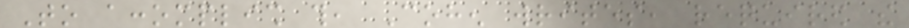To accomplish this, Cohen writes, required the
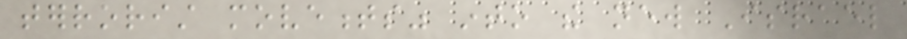terrorist movements" into the new Israel
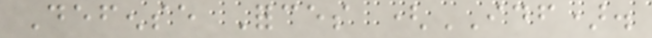Defense Forces (IDF).
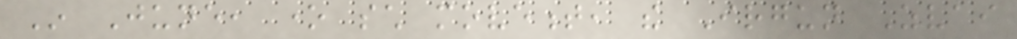In June, one such movement, the Irgun Zvai
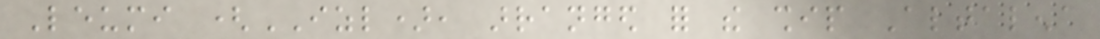Leumi (IZL), arranged for the ship Altalena
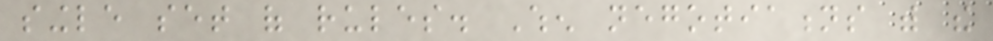single set of rules. When negotiations with the
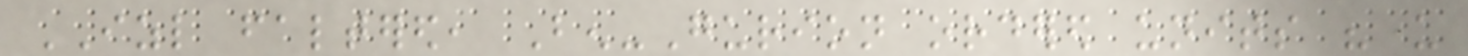IZL faltered, Ben-Gurion ordered units "under
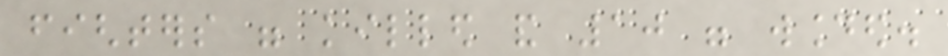fighters were killed and 10 were wounded.
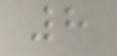8
